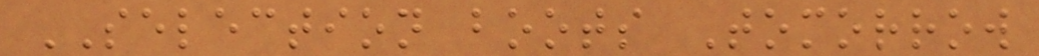SELECTION boots Tomorrow
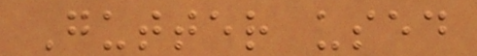Gutter used
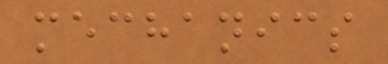mechanics
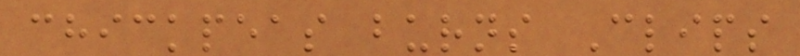chickpeas burns Clips
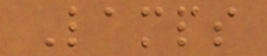Lamps
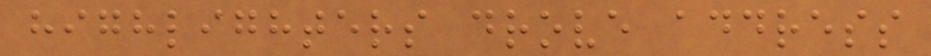highlighters drove address
